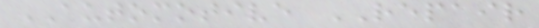AUTOMOTIVE REPAIR
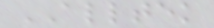ALLTEK
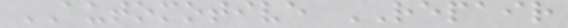AUTOMOTIVE REPAIR
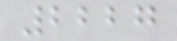2227
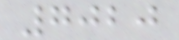7020
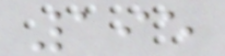195
